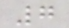7
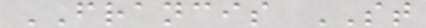FRANCIS ST
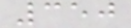350
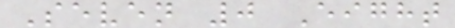Seven 0 Eight
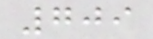709
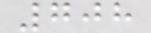708
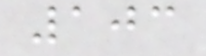103
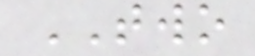TWO
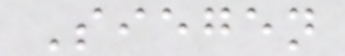Siegen
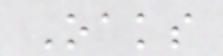Oaks
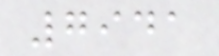7941
